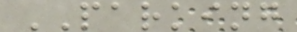PARKING
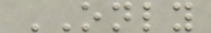ONLY
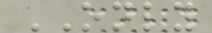ONLY
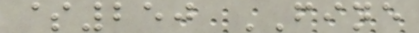$250 FINE
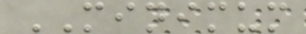MINIMUM
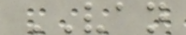VAN
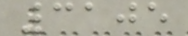3105
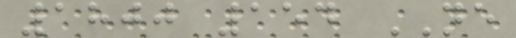1800 154 NE
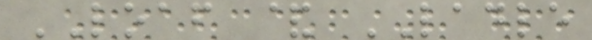LOAF & LADLE
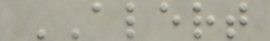ALERT
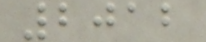2012
